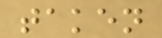taken
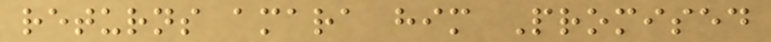returns amara him Promised
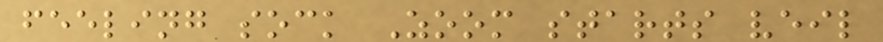feeling sock Zoom starts veil
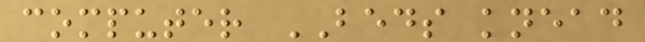computer BEDS knead
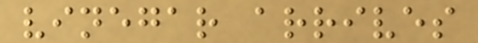vinegar arrives
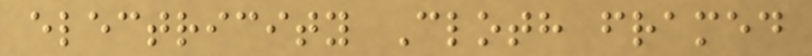electricity Cloth framed
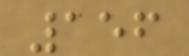156
